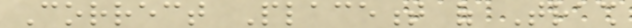Correct Placement of Trash
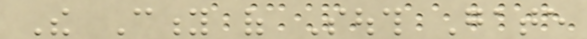The City of South Gate
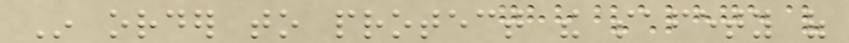In order to protect the safety of
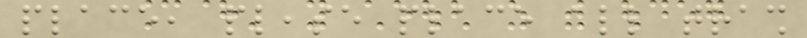place, please place all trash
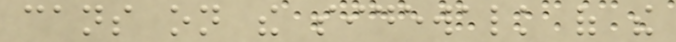cans on the sidewalk of the
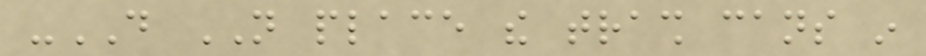-DO NOT place the trash cans in
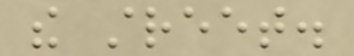the street.
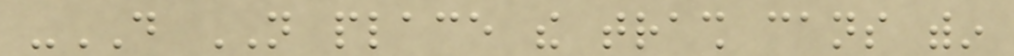-DO NOT place the trash cans within
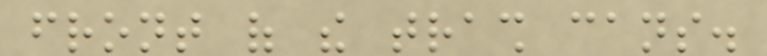front of the trash cans.
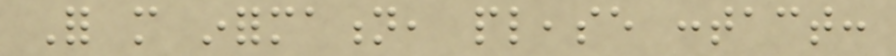For more information, please contact:
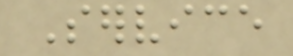Service
